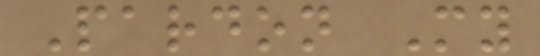Pardon My
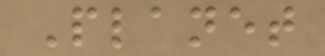Planet
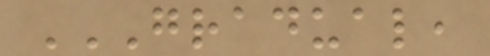GRADUAL,
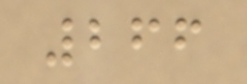266
